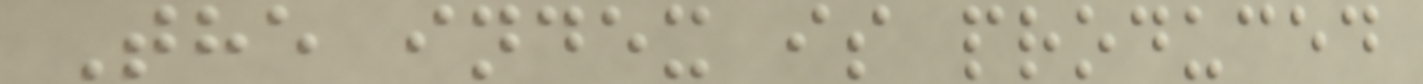The index is produced
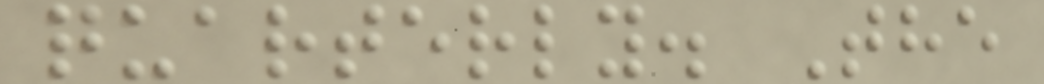quarterly. The
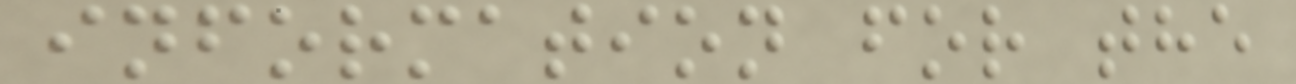information for the
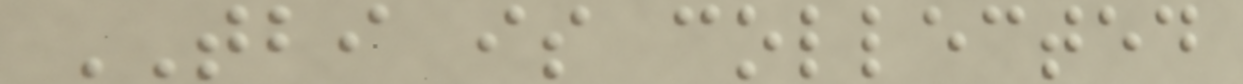TBI is collected
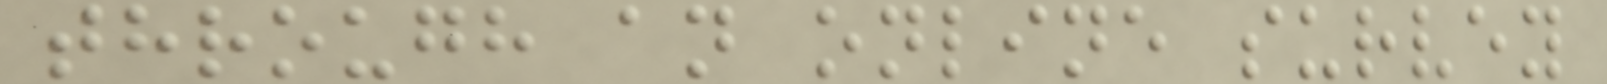through an online survey
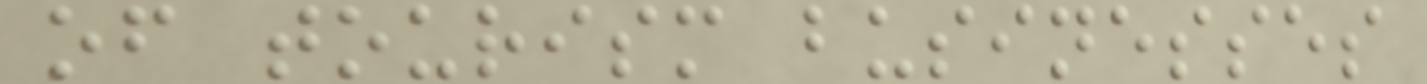of tourism businesses
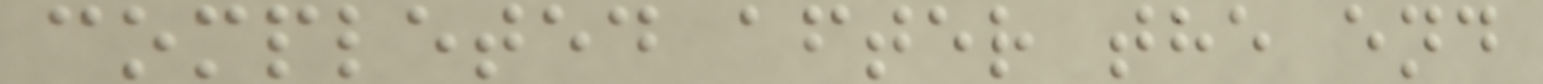completed after the end
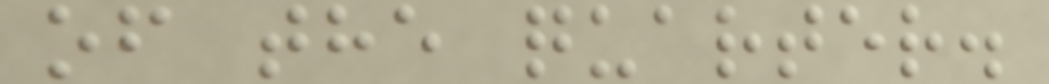of the quarter.
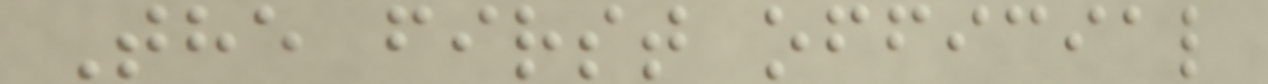The first official
